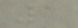1
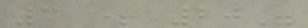3 + 20"
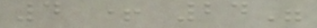4 + 24"
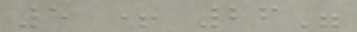5 + 26"
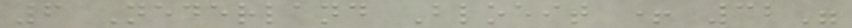6 Nederland Bloeit + 32"
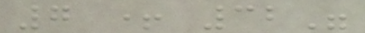7 + 32"
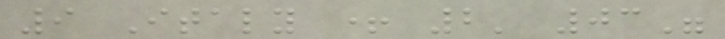9 Italy + 2' 03"
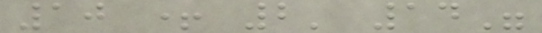10 + 2' 14"
